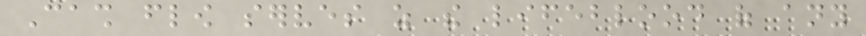Cash flow serves as the lifeblood of any
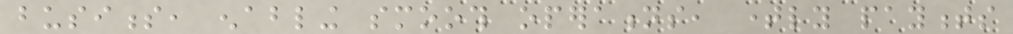business, enabling smooth operations, timely payments
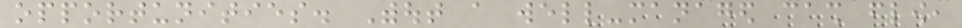opportunities. Without a well-managed cash flow,
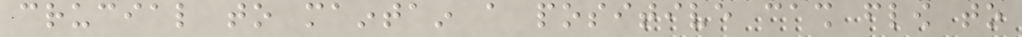crucial to maintain a positive cash flow to
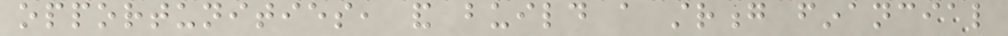opportunities, and build a strong financial
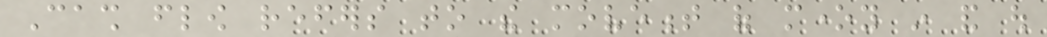Cash flow refers to the movement of money in and out
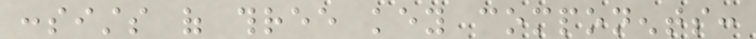consists of three key components:
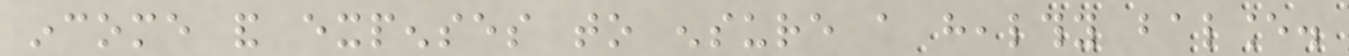income and expenses to ensure a healthy balance.
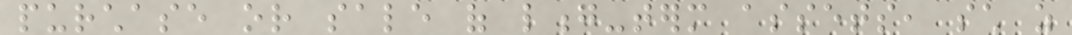purchase or sale of long-term assets, such as
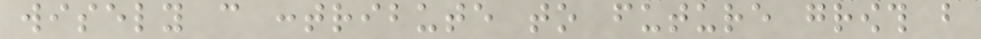wisely can contribute to future growth but
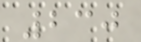230
